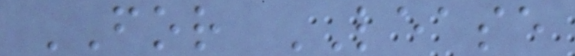FOR LEASE
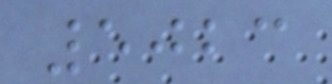5023
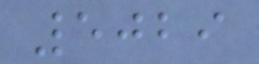5029
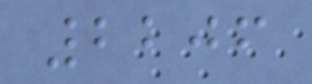2206
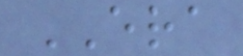ERA
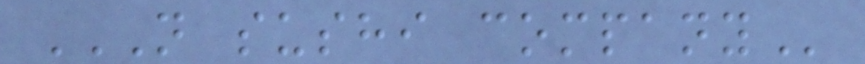N SUSHI COMPANY
